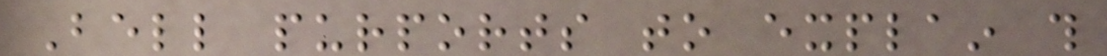Bell purports to explain this
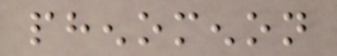phenomenon
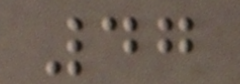47
